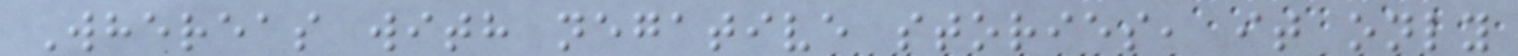Whereas with negative stories, it only
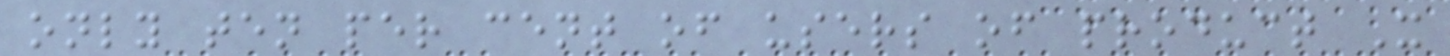only ten per cent of users of product X
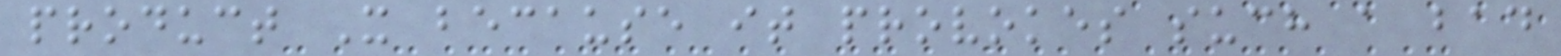product X because it provokes such a bad
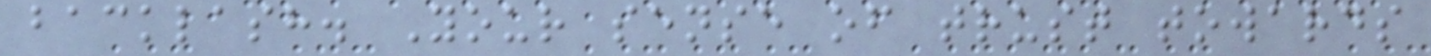backlash. Your sense of trust towards
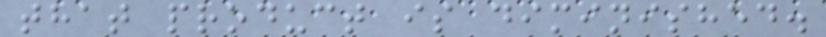that product is diminished.
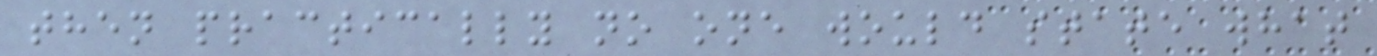then practically no one would state what
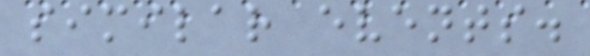similar events.
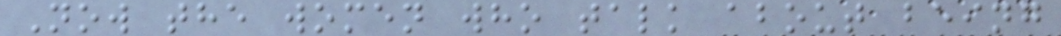Now the women who talk about being
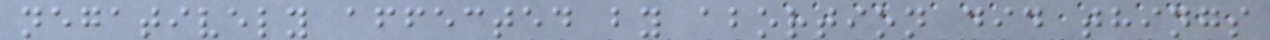negatively affected by abortion did things
